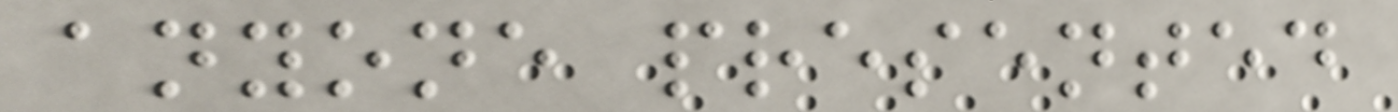anyone presented
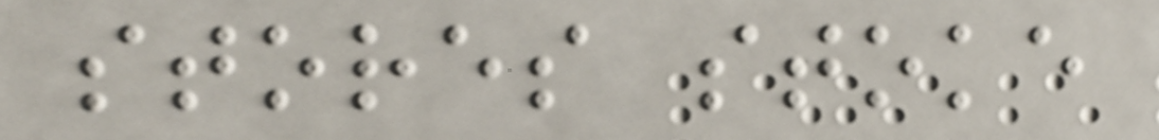stores stoke
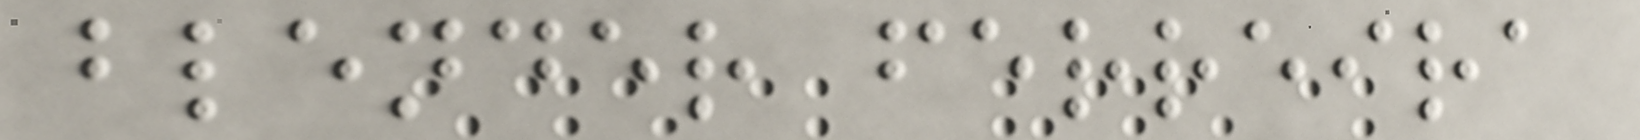blender ferreira
